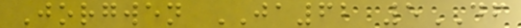Jorgwen JA62 5DF
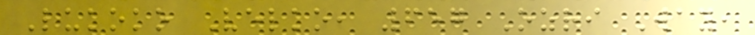Lukoko Velko, 657 Ozri Way,
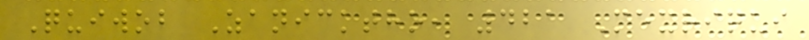Quiwob Zanicktho, 421 Mexriqui
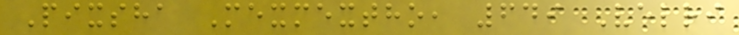Pixsha Mexmextho, 649 Velri
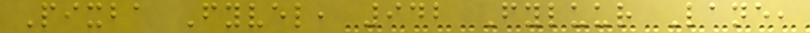Pixba Fyvel, 942 Fyluur Lane,
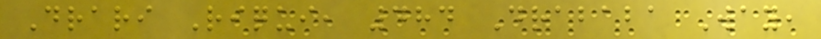Drari Riqui, 484 Drababa Way,
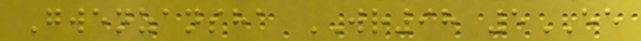Gwenzansha WR98 5EE
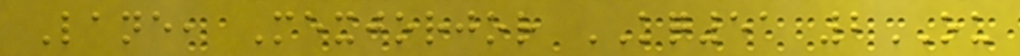Lane, Mexjorjor KQ51 2OU
